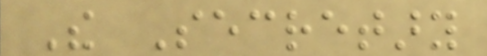The Secretary
